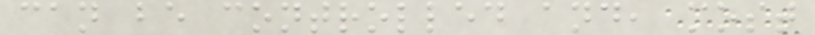can be controlled and, most
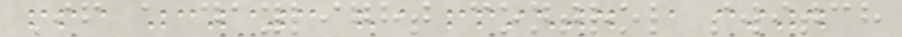If a daylight control switch
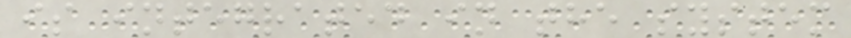is integrated in the system
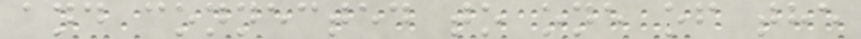and connected to one of the
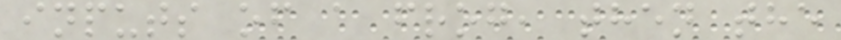inputs of a frog, then the
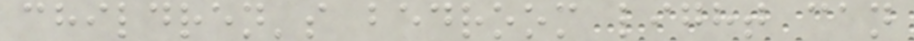children's bedroom light can
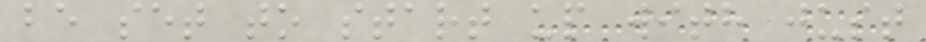be set to start up with just
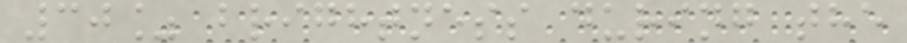30% brightness during the
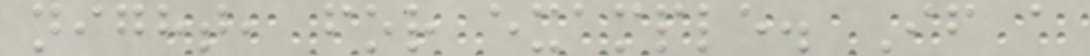night, for example. If a
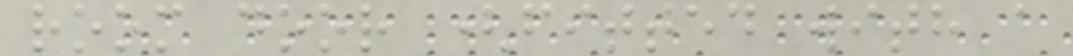room door (fitted with a
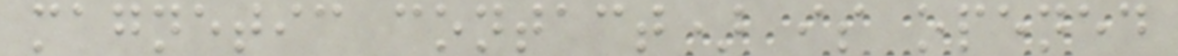magnetic contact) is opened
